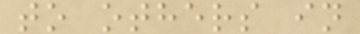to others in
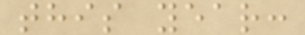this year:
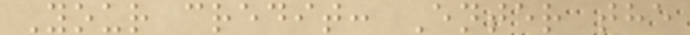Your credit: Enter the
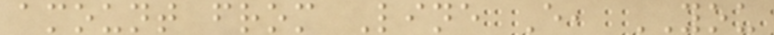amount from Line E, YOU
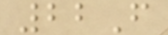22F
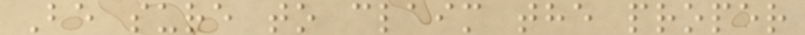Be sure to claim the proper
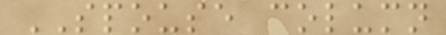SPOUSE column
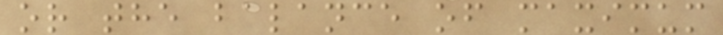or the balance of maximum
